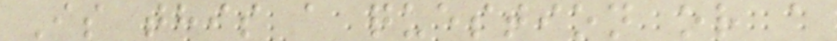Is this a question or a
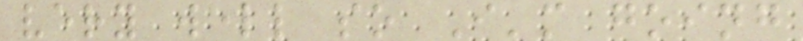very well so I'm going
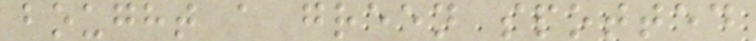bought a green spotted
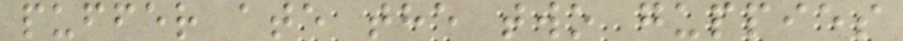puffer ate the two guppies
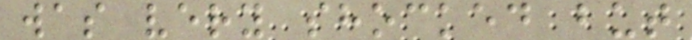was very shocked but
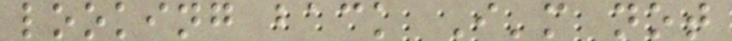looking back I'm not
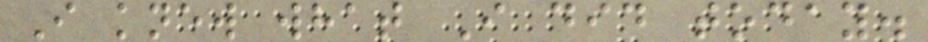I knew what I did today.
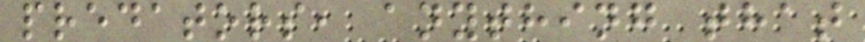predators, anything that
